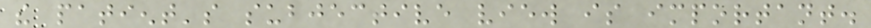the patient's subjective view is important.
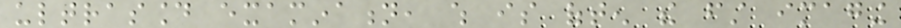ultrasound examination, which is often the first imaging
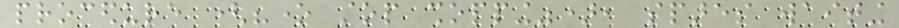procedure ("one stop shopping"), spares waiting
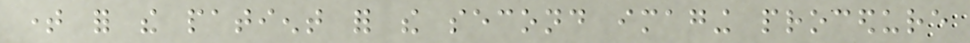time for the patient for the second imaging procedure
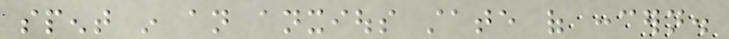spent in an anxious state of concern.
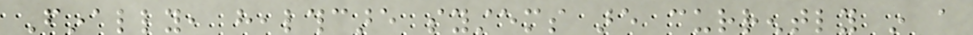Finally, healthcare systems are currently in a
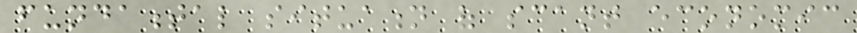fundamental situation of scant economic
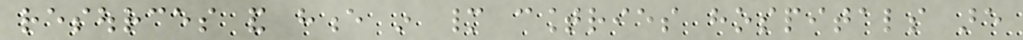resources and hence in many countries hospitals are
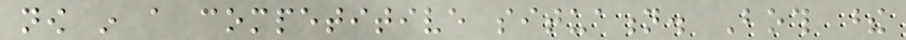now in a competitive situation. Both these
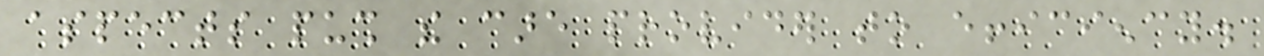aspects push the care provider to efficiency.
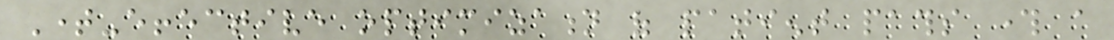Time-effective optimization of patient paths through a
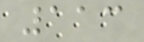113
